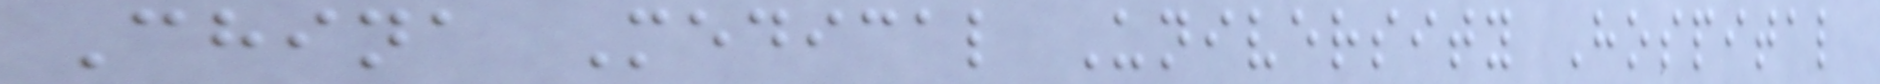China Medical University Hospital
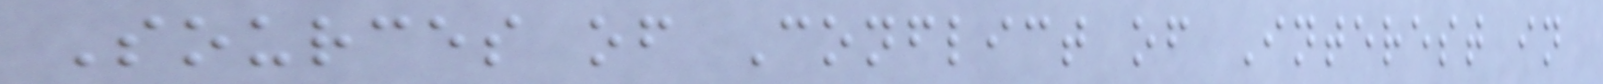Sources of Conflict of Interest in
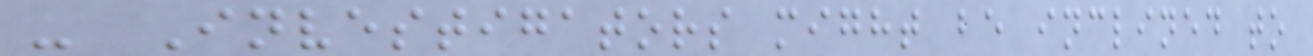- Investigators might be inclined to
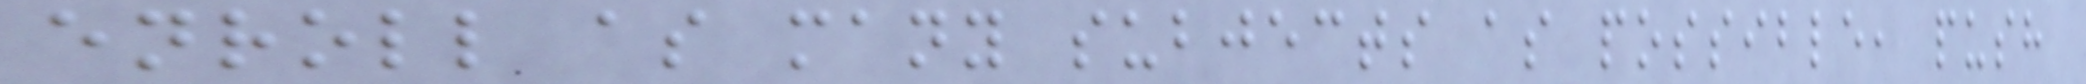enroll as many subjects as possible, push
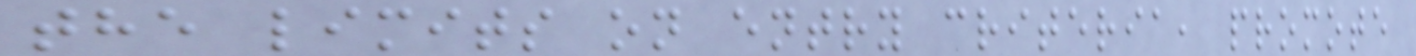the limits on entry criteria, promote
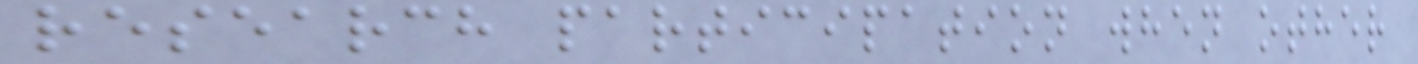research participation when other
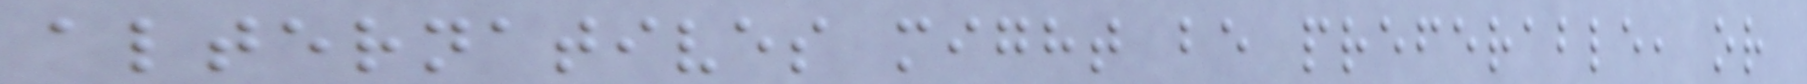alternatives might be preferable, or
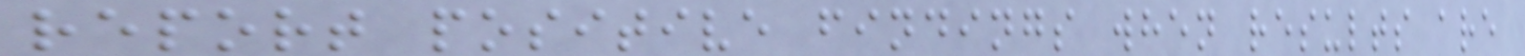report positive findings when results are
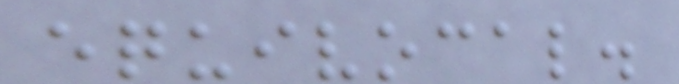equivocal.
